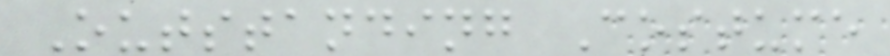Outstanding Costume
